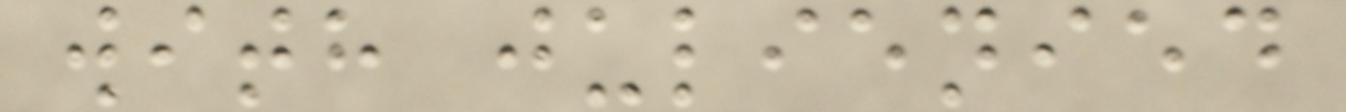with julienied
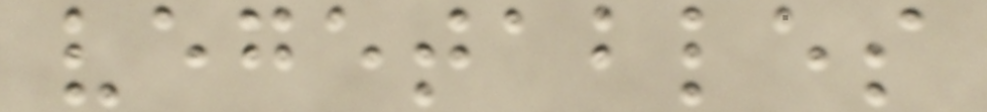vegetables
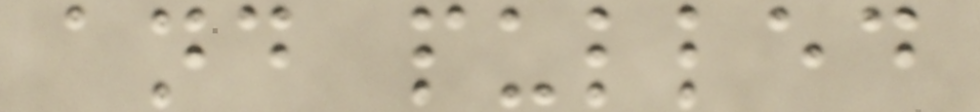and pulled
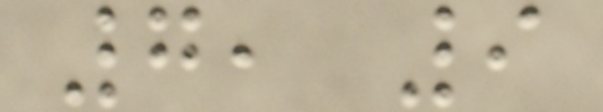7, 9
